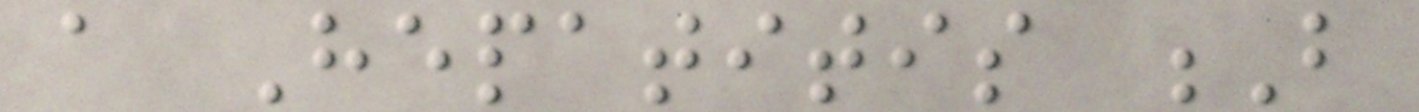a Hepatitis B
